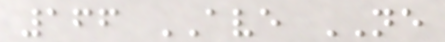166 AVE NE
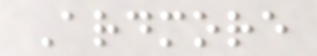Ardmore
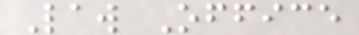Law Office
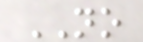NO
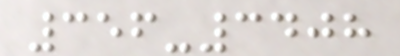356-3408
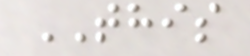THIS
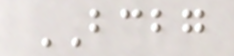BCBG
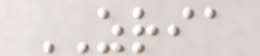ZRIA
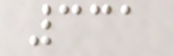331
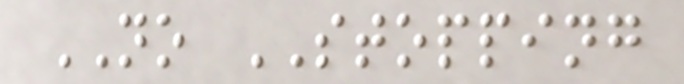NO STOPPING
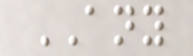ANY
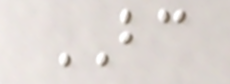BC
